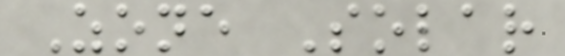Zone Solar
